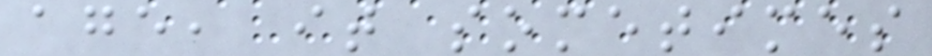age, it sometimes
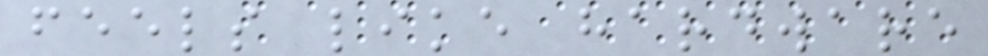feels like hardware
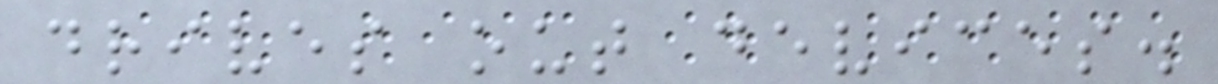drives out devices.
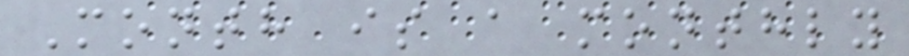Month is a monthly
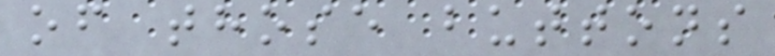of those buttons
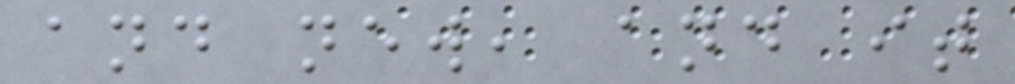and new, and it
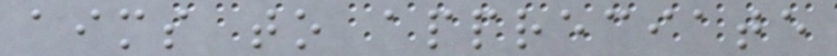aims to appreciate
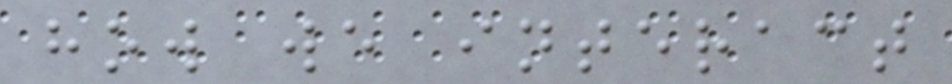how we interact
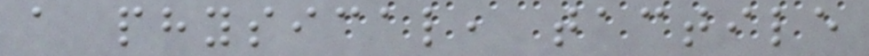a physical, tactile
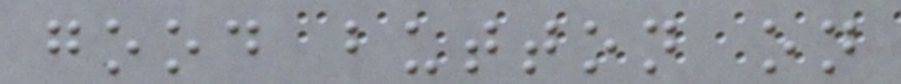good button on
